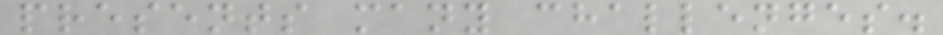presents many challenges.
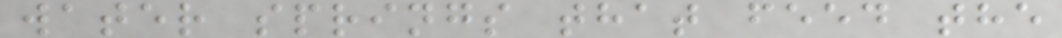water springs that feed the
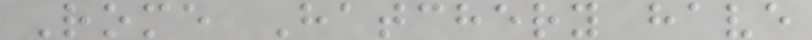Rome Hatchery have
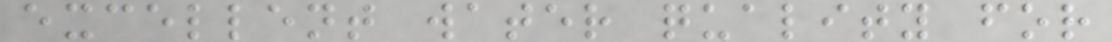excellent water quality for
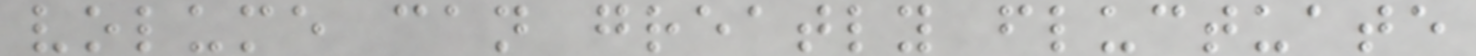volume can greatly fluctuate
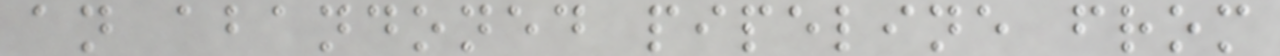an abandoned pipeline from
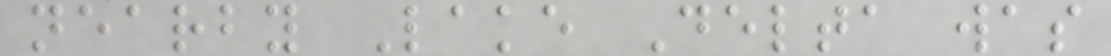nearby Lake Delta was
